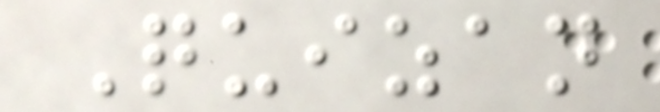Quizan
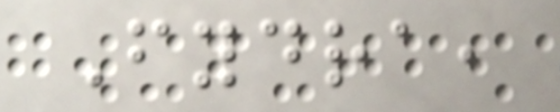Fydra,
